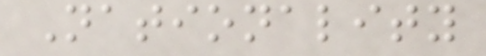Nationality
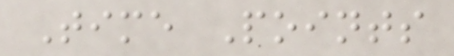Time Points
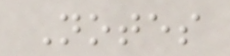Notes
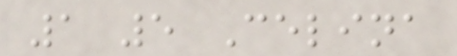1 5 Celina
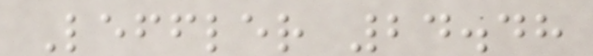Leffler 24.48
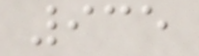935
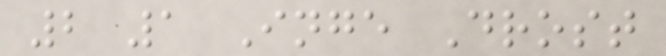2 1 Inge Drost
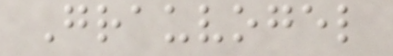Grauvogel
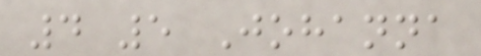4 5 Johanna
